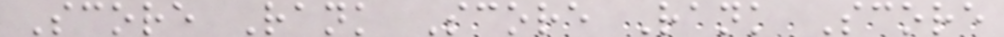Score Rank Score Rank Score
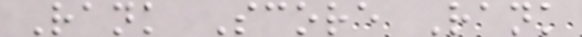Rank Score Rank
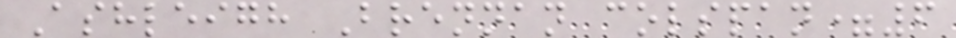Ashleigh Brennan colspan=6
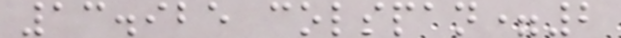13.925 colspan=2
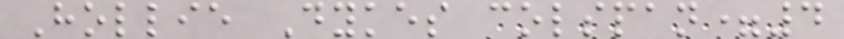Hollie Dykes colspan=4
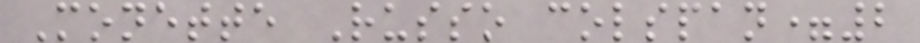Monette Russo colspan=2
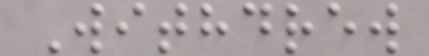Withdrew
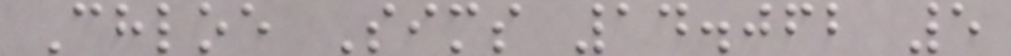Chloe Sims 14.062 5
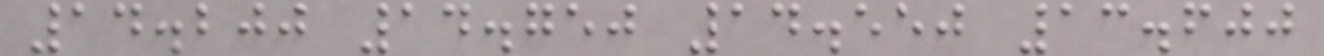14.200 14.750 14.550 13.600
